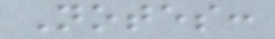Notes:
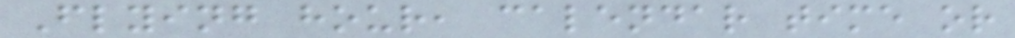Flying hour, calendar time or
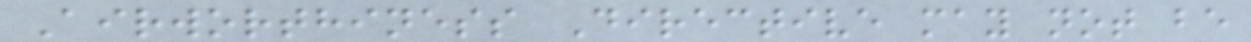Airworthiness Directive may not be
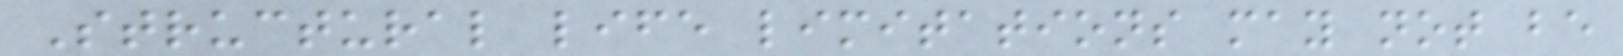Structural life limitations may not be
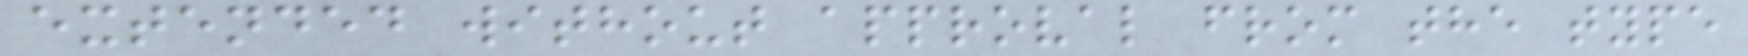extended without approval from the type
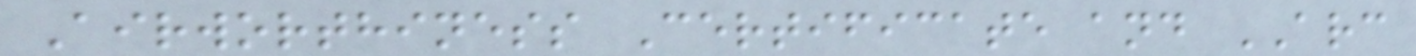Airworthiness Certificate and ARC
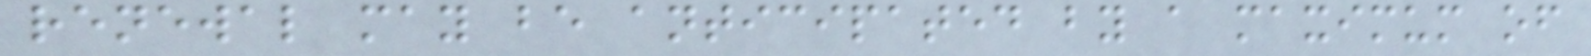renewal may be anticipated by a maximum of
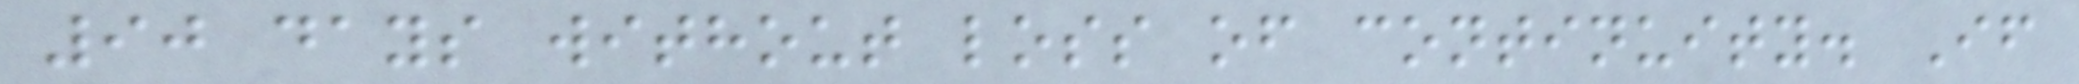90 days without loss of continuity. If
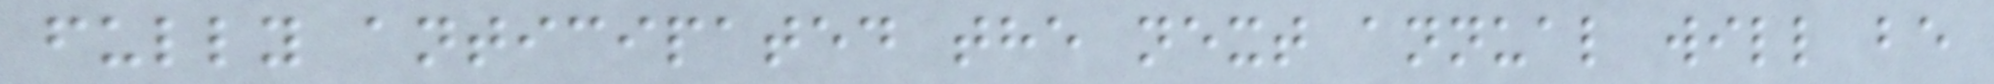fully anticipated the next annual will be
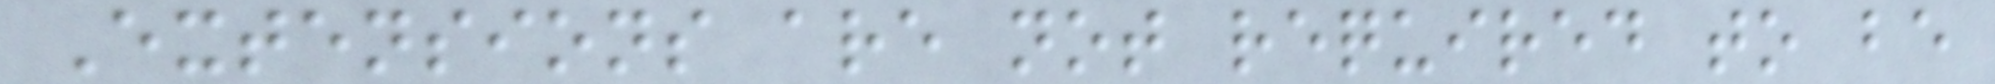Extensions are not required to be
